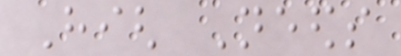High Needs
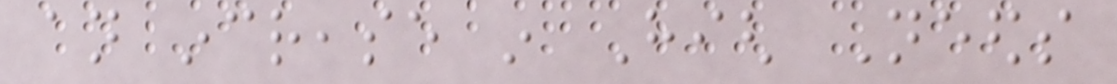an increase in High Needs
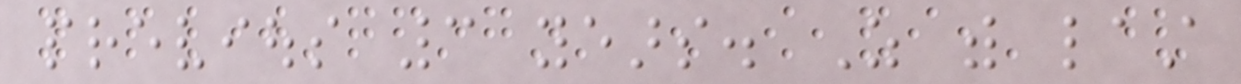previous 3 years. As with last
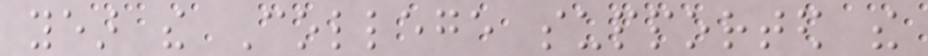year the College supported the
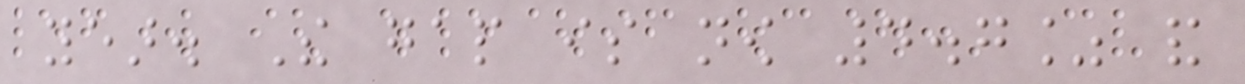year. The gap is now 4.7% and
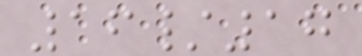16/17
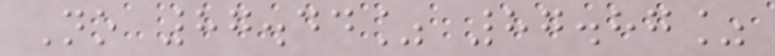No 87.44% 87.87%
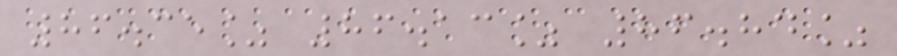86.35% 86.13% 86.84%
